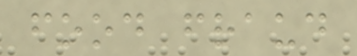food fraud
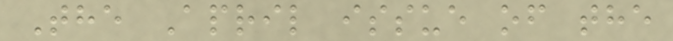The April issue of the
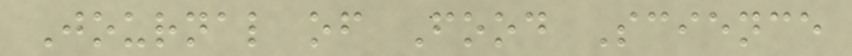Journal of Food Science
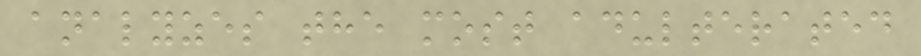analyzes the most adulterated
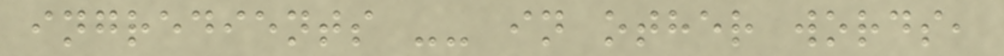ingredients -- in other words,
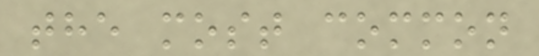the most common
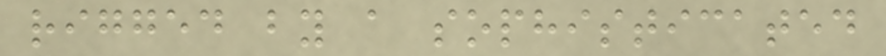rigged by a sophisticated
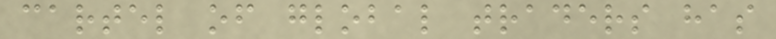cartel of global traders has
